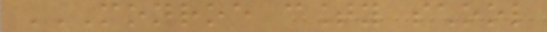MONROE COUNTY SCHOOL
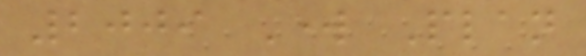2009 Work Plan
